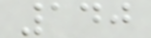140
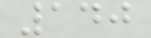140
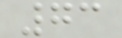73
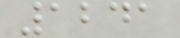1241
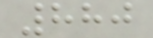880
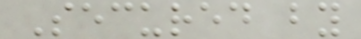Secured by
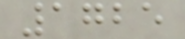1725
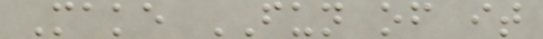Make FUN of it
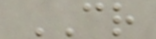CR
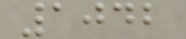1042
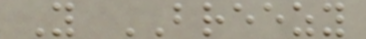Y BREEZY
